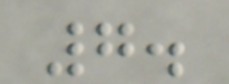7.
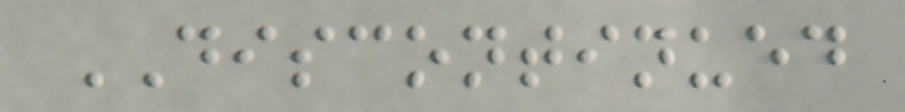DISCONTINUED
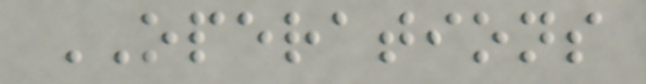OPERATIONS
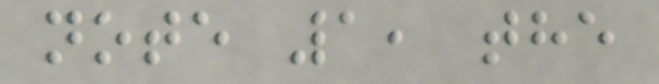note 1, the
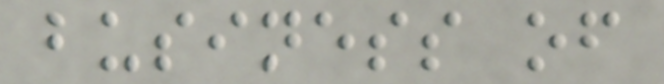business of
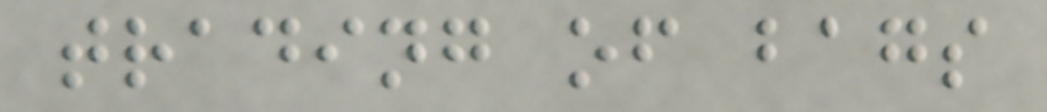trading of bags
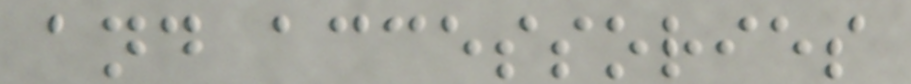and accessories
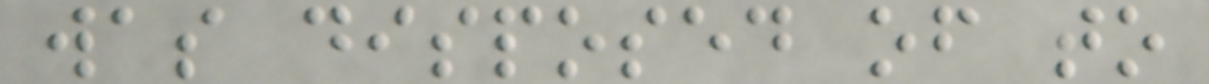was disposed of to
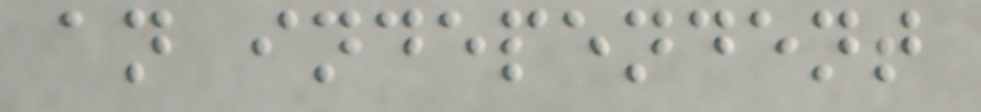an independent
